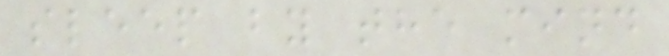sleep by the mind
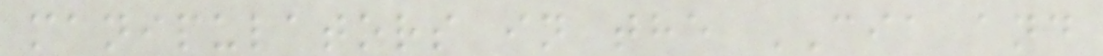manipulators in the CIA and
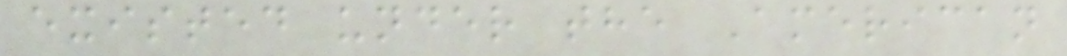existed under the American
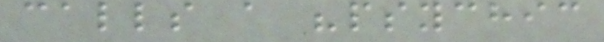calls a "psychic
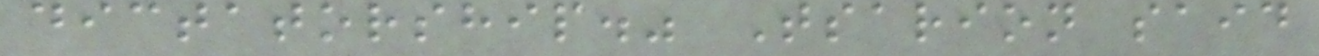dictatorship." Tsarion said
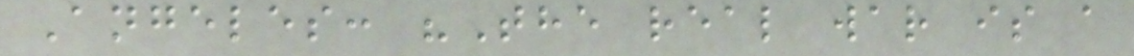Angeles: "The real war is a
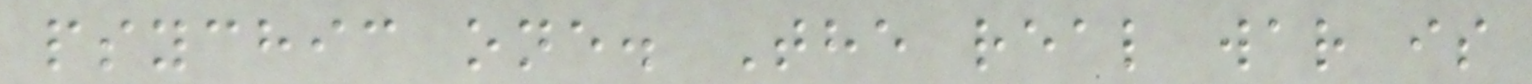psychic one. The real war is
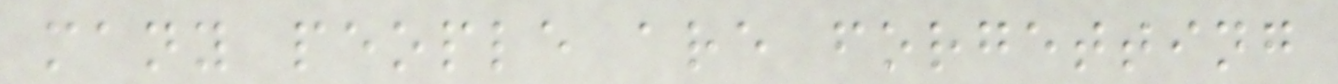many people are forgetting
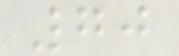70
